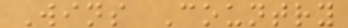Wins Country
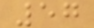57
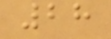28
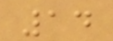14
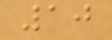10
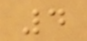4
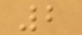2
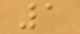1
